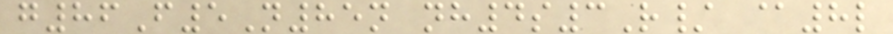g86F5N85n nh4s3R/ @8l
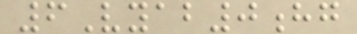6Vyab0hg
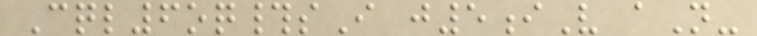Cql6oq#sI j5iV aN-
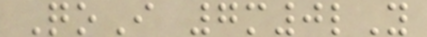QoI 7m0lY
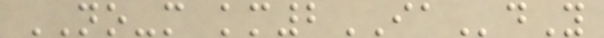NO-m km2IAdY
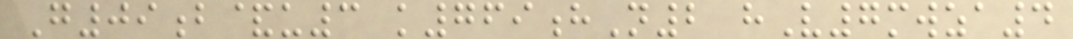G09b&u3 k769hN2 hV7mwza4
